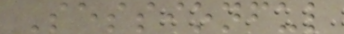Sessionful
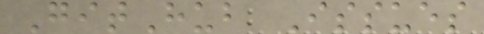GitHub Issues
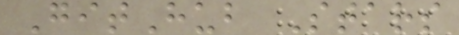GitHub Stars
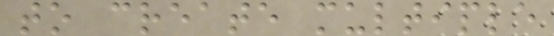to create multiple
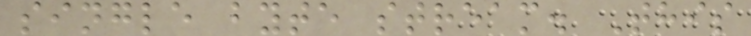single byte stream. This
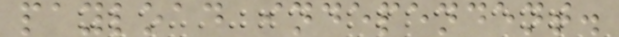payload independent.
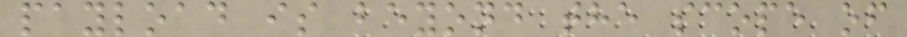payload is beyond the scope of
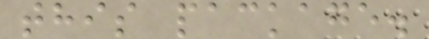this package.
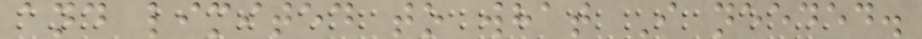and limited to what I needed.
